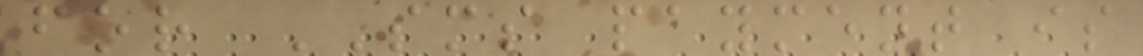for SMS payment is
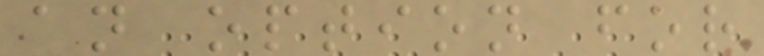an option for
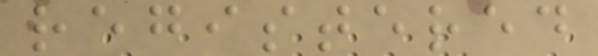registered
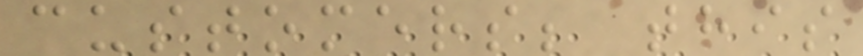customers; this
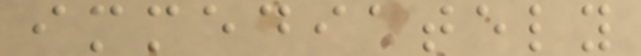immediately
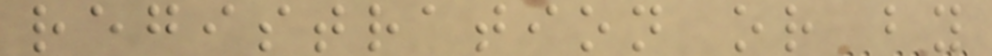registration or by
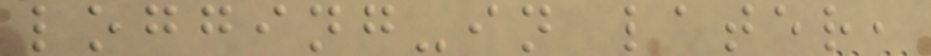logging-in later,
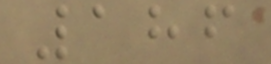186
